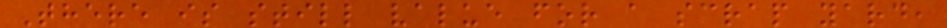There is still value for a scrap yard,
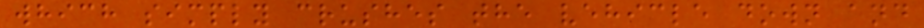which simply crushes the vehicle down and
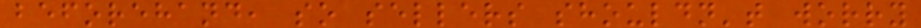beforehand, so sellers shouldn't worry
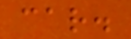car.
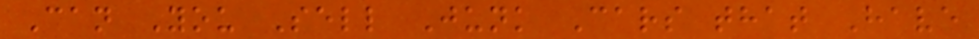Can You Sell Junk Cars that Have
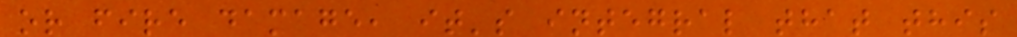or fire damage, it's integral that this
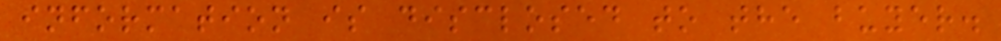information is disclosed to the buyer.
